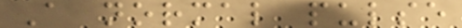A normal pulse
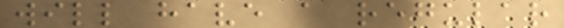will have a regular
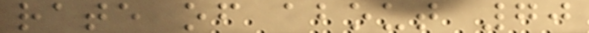rate of about 70
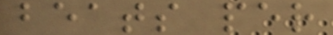beats per
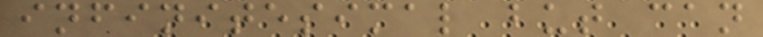infinitesimal but can
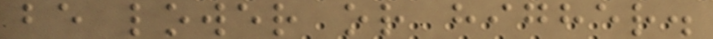be lower or higher.
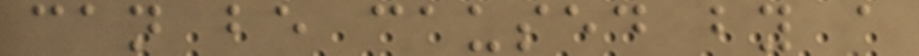can be caused by a
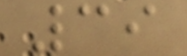39
